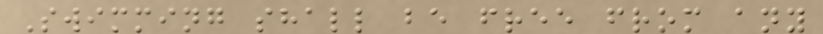Swimming shall be free from any
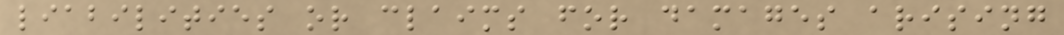liabilities or claims for damages arising
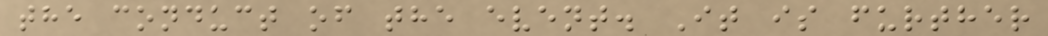the conduct of the event. It is further
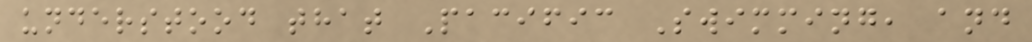understood that Pacific Swimming, and
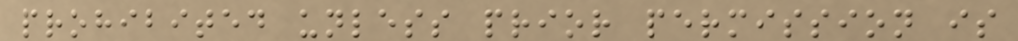prohibited unless prior permission is
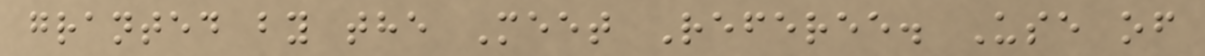granted by the Meet Referee. Use of
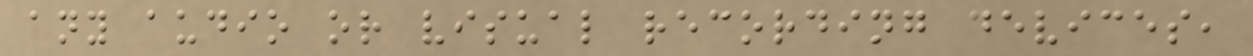any audio or visual recording devices,
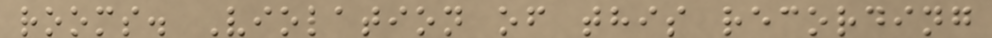rooms. Violation of this recording
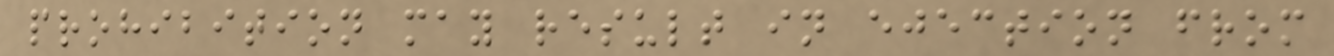prohibition may result in ejection from
